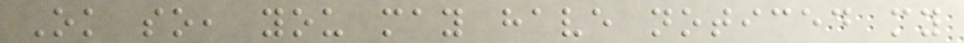Ok so, you may have noticed my
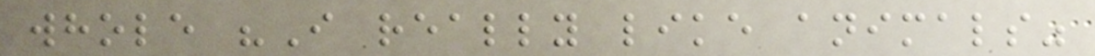whole "I really like animals"
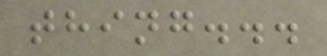thing...
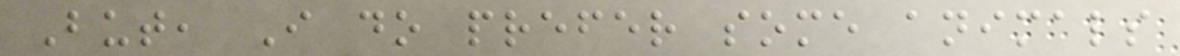But, I do prefer some animals
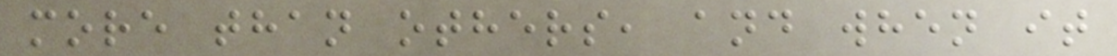more than others, and when it
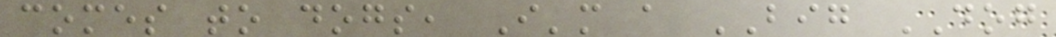comes to dogs, I'm a BIG DOG
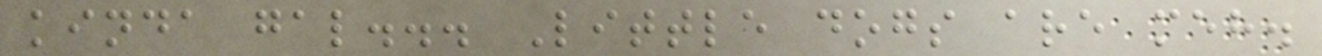kinda gal... Little dogs are meh.
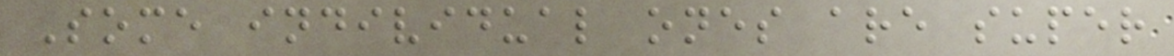Some individual ones are super
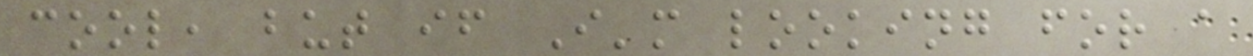cool, but if I'm looking for a
